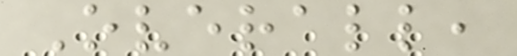Overall,
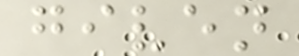given
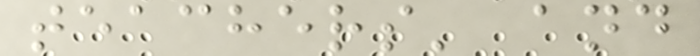teachers' and
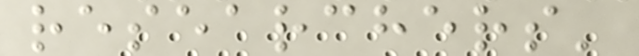researchers'
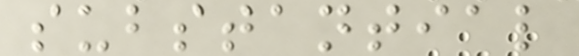substantial
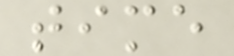time
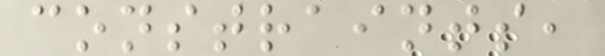constraints,
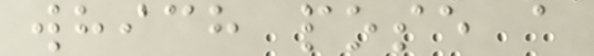which pose a
